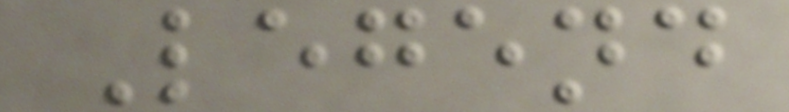Legend
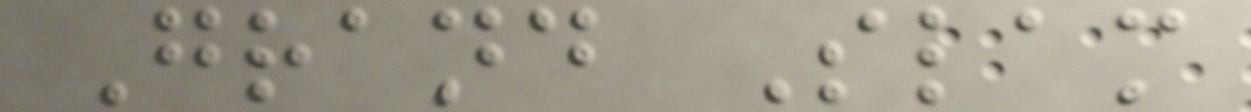Grand Slam
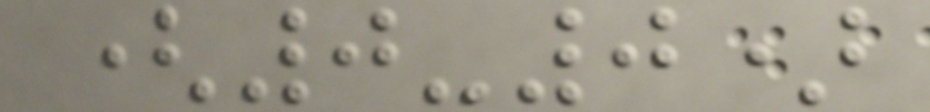(0-0)
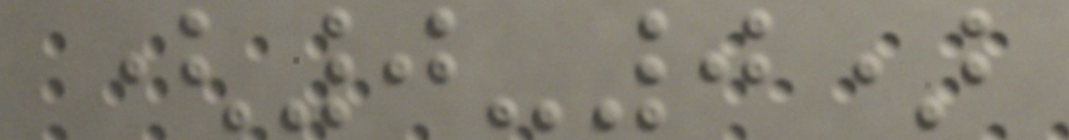(0-0)
